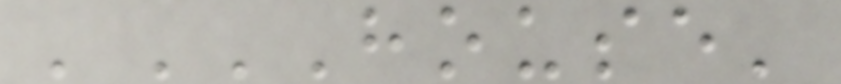'HOUSE'
